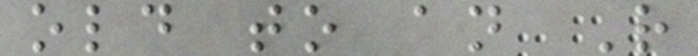old to an R
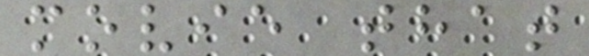movie that
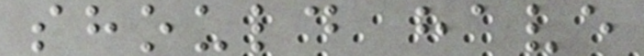should have
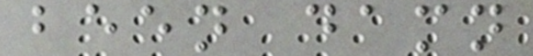been damn
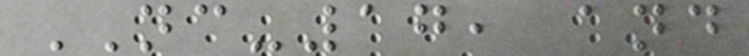NC-17, and
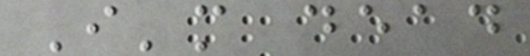I'm dead
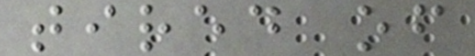tired of
